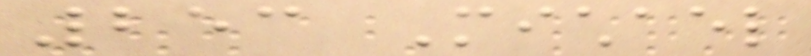253 Michael
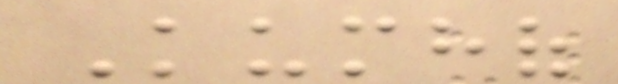Kumhof
